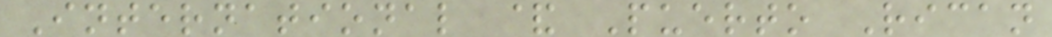International & Puerto Rican
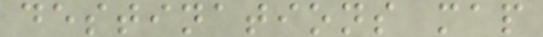destinations map
